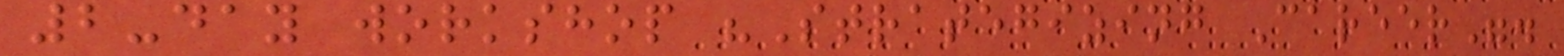2-day workshop "Strategizing Career".
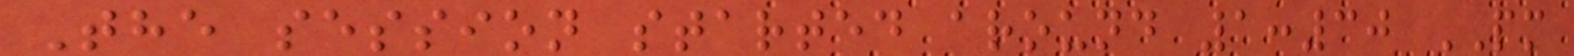The session started around 1:30 PM
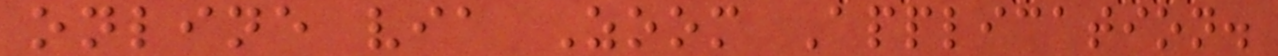online via Zoom Application.
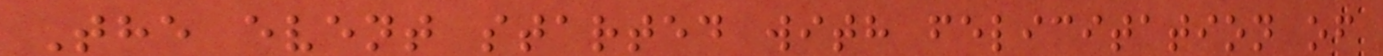The event started with felicitation of
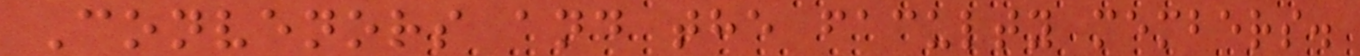Convenors and the faculty members.
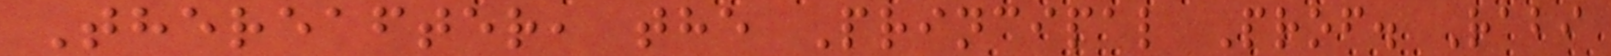Thereafter, the Principal Prof. Rabi
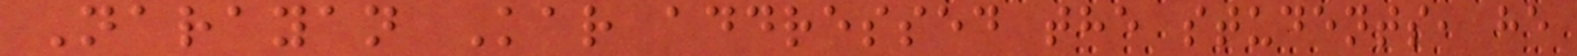Narayan Kar addressed the students, he
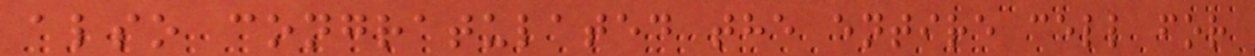also congratulated the entire cell for
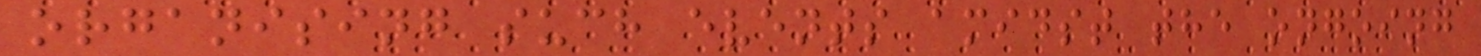organising such events amidst the ongoing
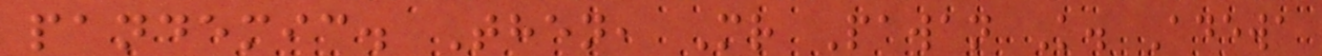pandemic. Then, Mr Pawan K. Adewa
